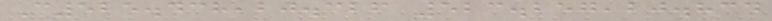C525.438,20.326 523.257,20.834
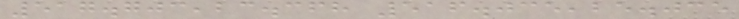517.703,23.368 516.035,25.035
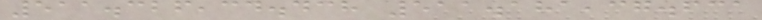511.326,34.438 511.181,37.631
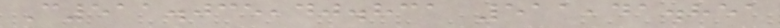C511.035,40.831 511,41.851
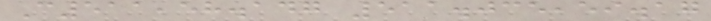C511,58.147 511.035,59.17
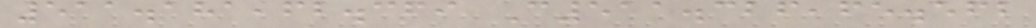511.181,62.369 C511.326,65.562
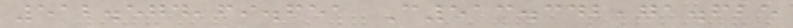512.574,69.651 C513.342,71.625
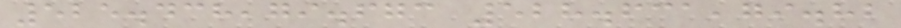525.438,79.673 528.631,79.82
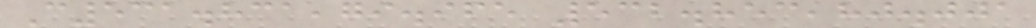C531.831,79.965 532.853,80.001
